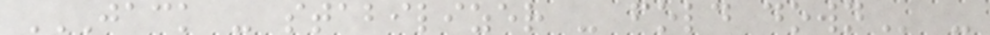JACK - STABILIZER - FOLD DOWN -
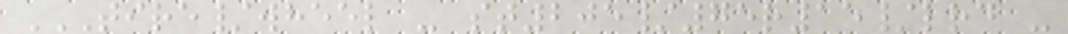TIRE/WHEEL - ST205/75R15/LRD -
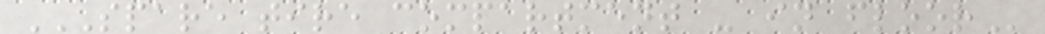SPARE TIRE COMPARTMENT - IN FLOOR
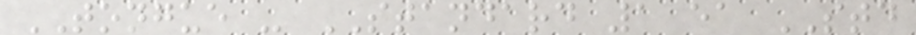TONGUE - STANDARD 1 ea STD
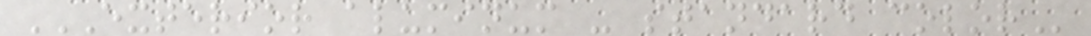EXTERIOR ALUMINUM - STANDARD COLOR
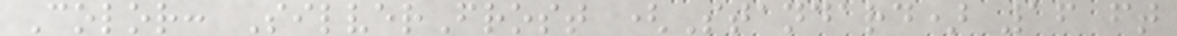Color: SilverFrost (Standard) 16 ft
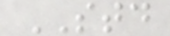STD
